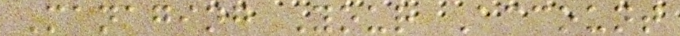Managing Your Account
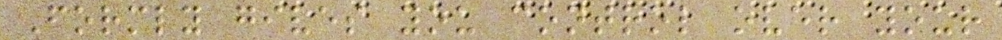Formly gives you control over your
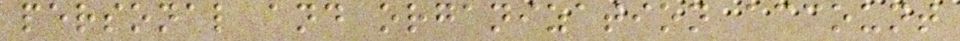personal and organization account
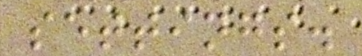settings.
